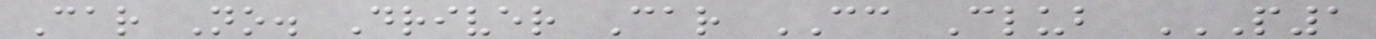Car No. Driver Car CC Club P1
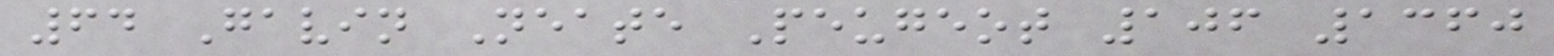64 Gavin Neate Peugeot 106 1360
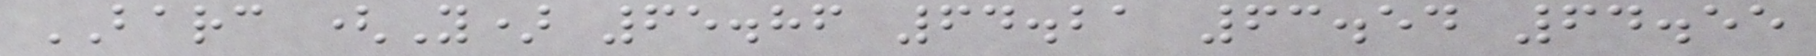BARC (Y) 65.86 64.21 63.54 64.55
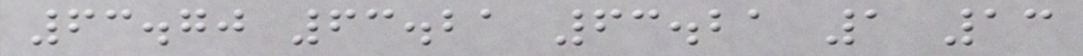63.70 63.21 63.21 1 13
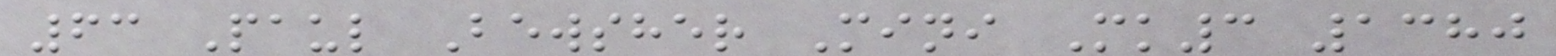63 Paul Bewsher Mini Mk3 1380
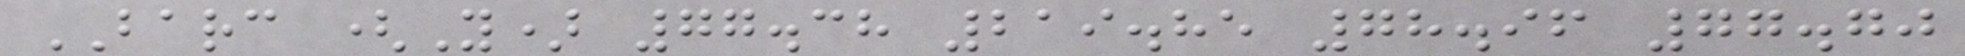BARC (Y) 77.38 219.85 78.96 77.70
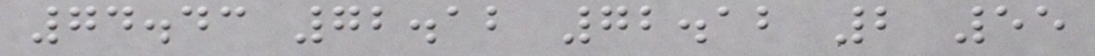74.43 72.12 72.12 2 55
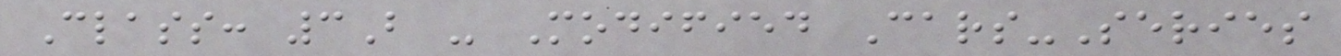Class: 3B - Modified Cars-Series
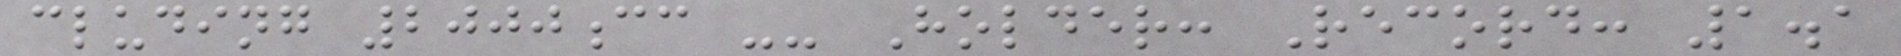cluding 2000cc -- Holder: Record: 1.1
